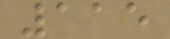115
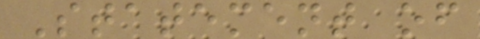Statement of
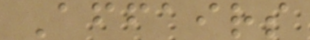Affairs
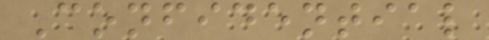Confidential
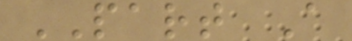PART A
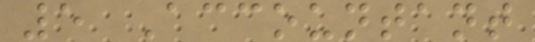5 Accountant
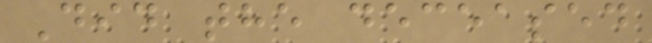Did the deceased
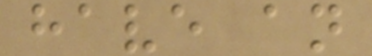have an
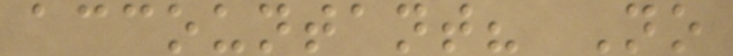accountant? No
